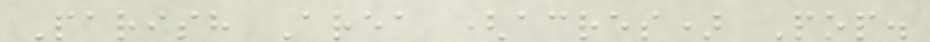Parish Area (acres) Pop.
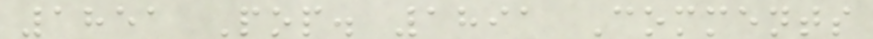1851 Pop. 1891 Comments
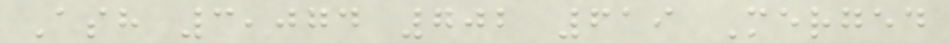Ash 3,074 702 619 Merged
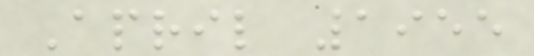April 1955
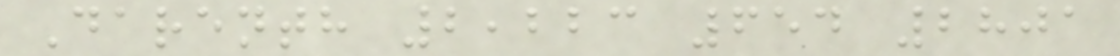Darenth 2,223 654 2801
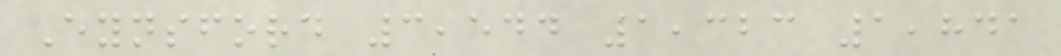Eynsford 3,544 1,323 1,841
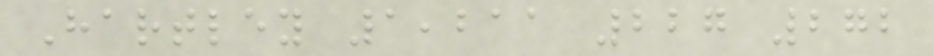Hartley 1,211 227 272
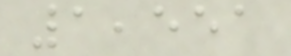1,551
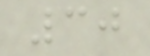30
